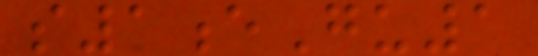s1eGu1
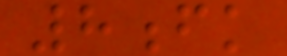8fk
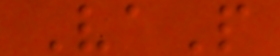VaP
